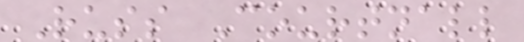Russ Courtnall
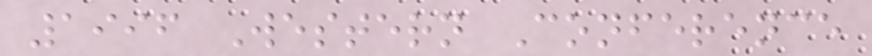1996 Western Conference
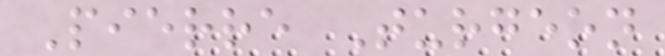Pierre Turgeon
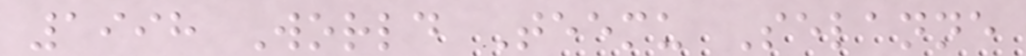1998 World Teemu Selanne
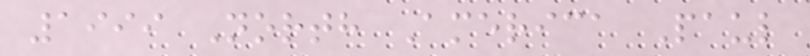1999 North America Paul
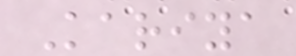Kariya
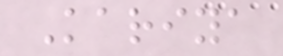Kariya
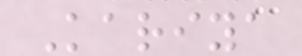Kariya
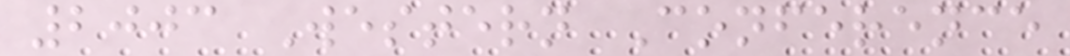2003 Western Conference
